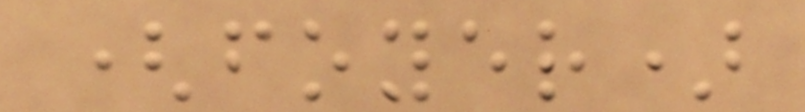(foyer)
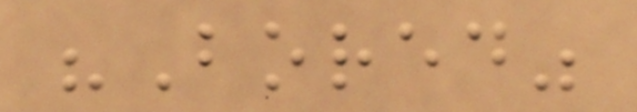"Bored"
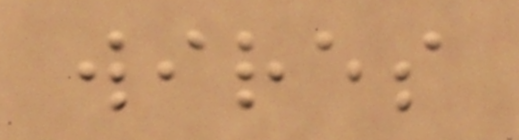wires
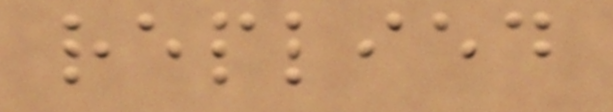replied
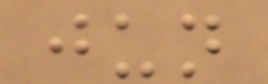jun
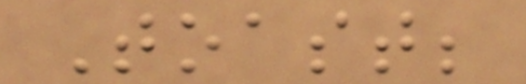Toast;
